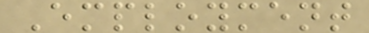Employment
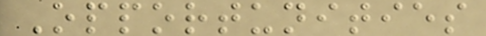Opportunities
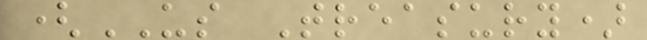(US Treasury)
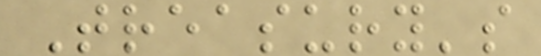Treasury's
